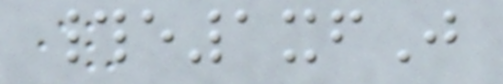#e1xfJ
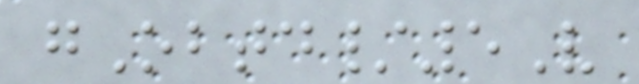gObtd/5V
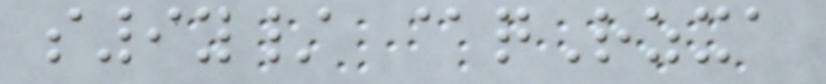s9y/ @qRzxa
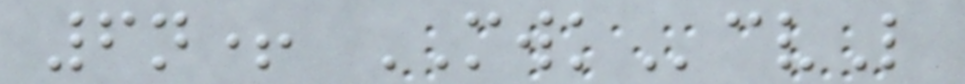6n+ MWKcvL
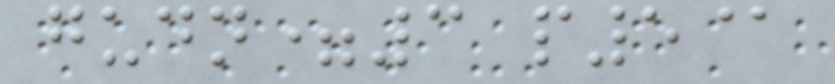gudn=3 p5@
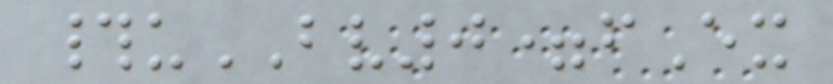#uBV0=fEx
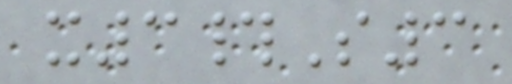x3#S3
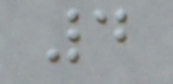4
